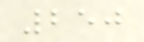250
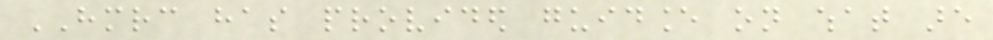HMRC has provided guidance on what are
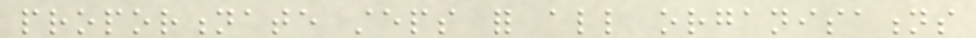proportionate steps for all organisations
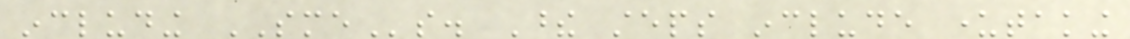including SMEs. These steps include undertaking
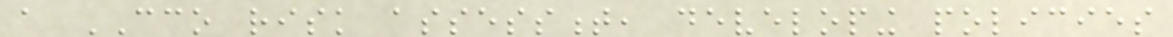a CCO risk assessment, developing policies
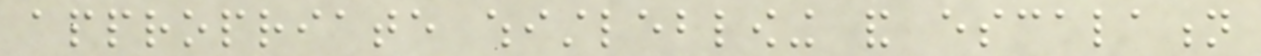appropriate whistleblowing and escalation
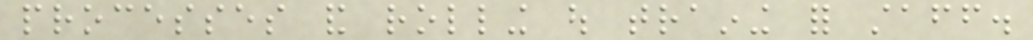processes and rolling out training for staff.
